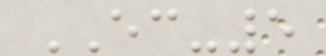EC-5
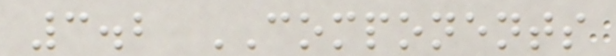3.2 COMPONENTS
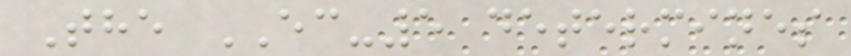The EC-5 determines
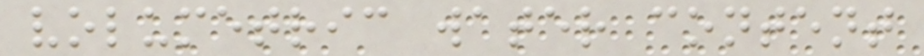volumetric water content
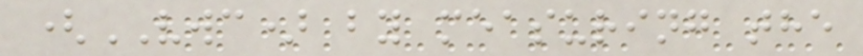(VWC) by measuring the
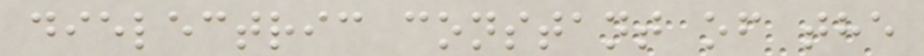dielectric constant of the
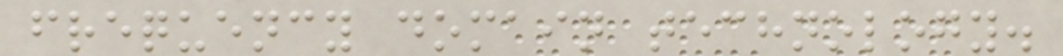frequency domain technology.
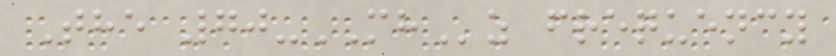The 70-MHz frequency
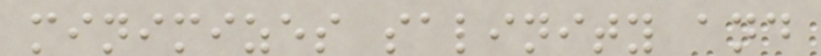minimizes salinity and
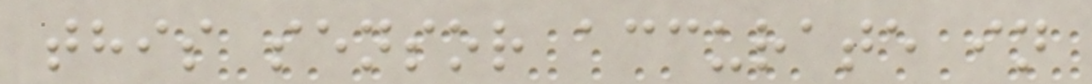this sensor accurate in
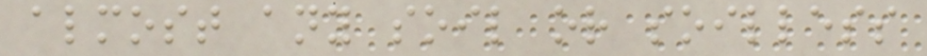almost any soil or soilless
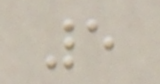5
